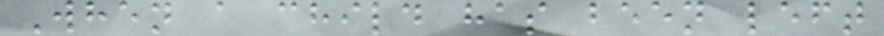When a child has been left
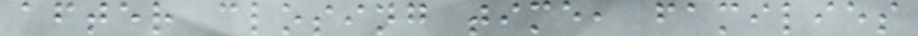after closing time, families
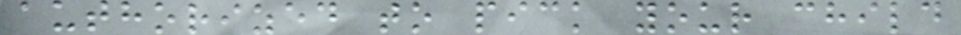authorized to pick your child
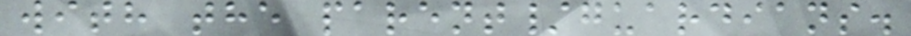with the parent/guardians.
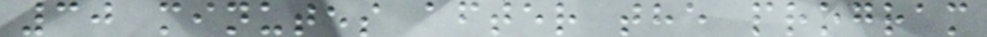30 minutes after the program
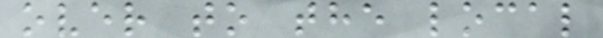over to the local
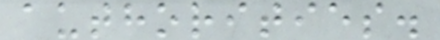authorities.
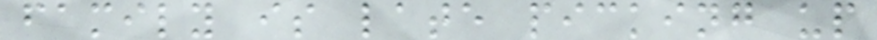family is late picking up
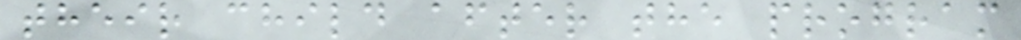their child after the program
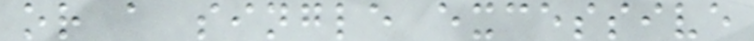or a single excessive
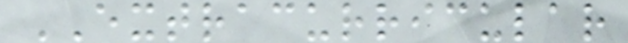EXTRACURRICULAR
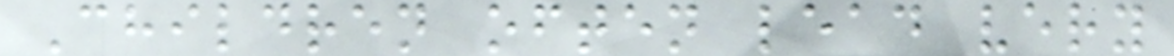Children often lead very
